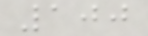100
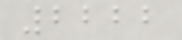2222
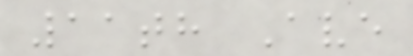11th Ave
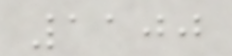1100
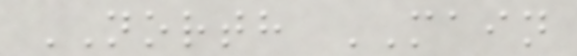NORTH MAIN
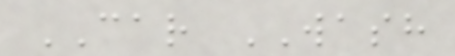CAR WASH
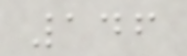146
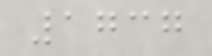1737
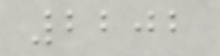2202
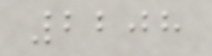2208
